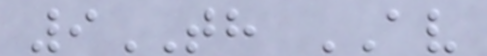9TH AV
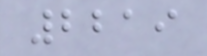2219
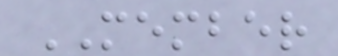MEMBER
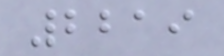2219
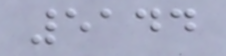5144
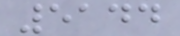5144
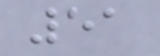51
